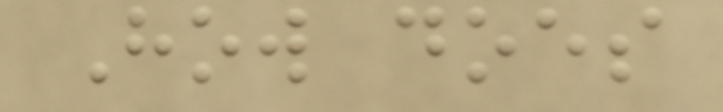How does
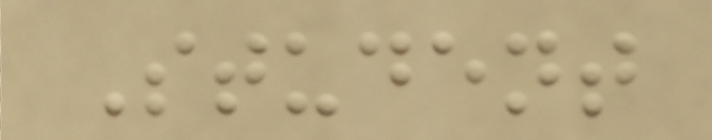Student
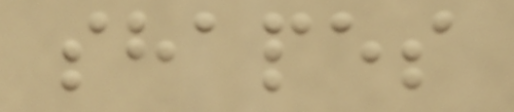shapes
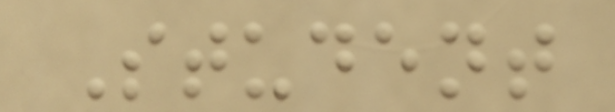Student
